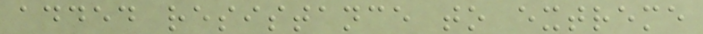added resistance to extreme
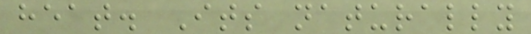heat. Its naturally
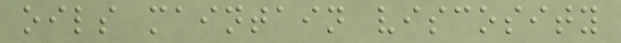oils maintain viscosity
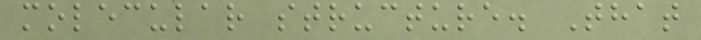molecular structure. That
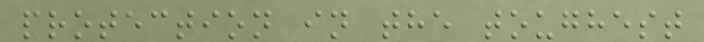protection in the toughest
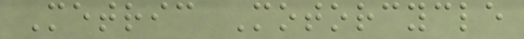Metric Motorcycle
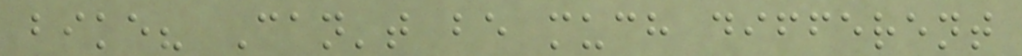bike? Can't be much different
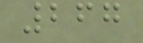267
